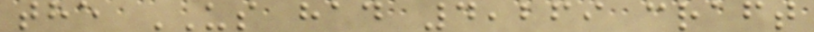the US had 4,269 craft
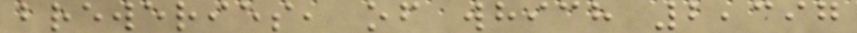breweries, of which 2,397
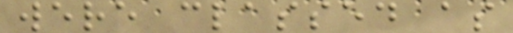were classed as
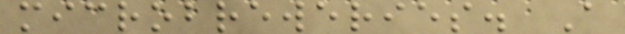microbreweries. A
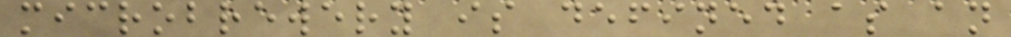microbrewery is defined as an
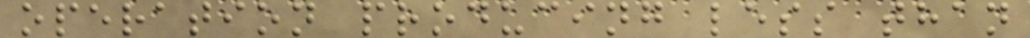operation producing less than
